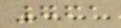761
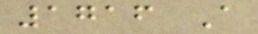1716 A
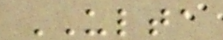ULTA
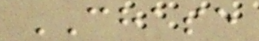CHASE
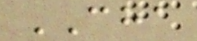CHA
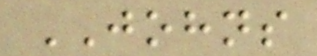JOHNS
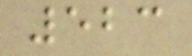523
